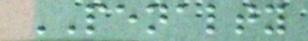PENALTY
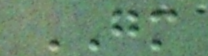GM
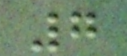7
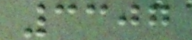3307
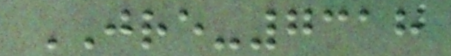JRE-7318
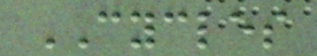CYCLES
